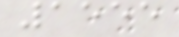1555
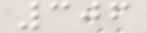306
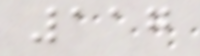117
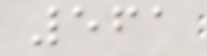561
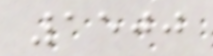1500
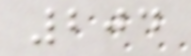204
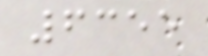6355
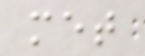met
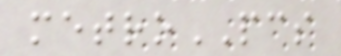metroPCS
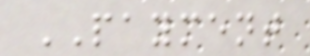PAYMENT
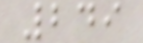249
